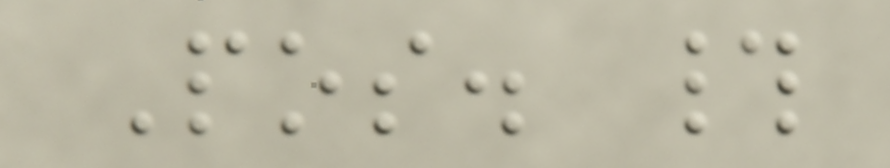Pos. #
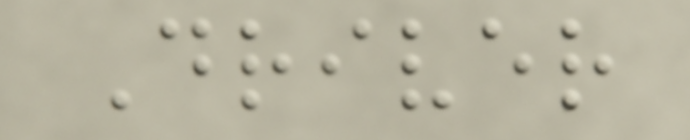Driver
